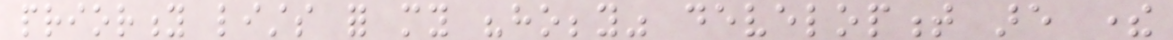priority lists for my "hobby" development are there
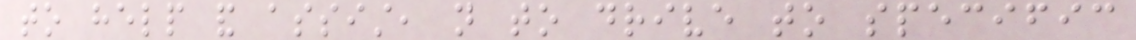to help and assist, not to drive to specific
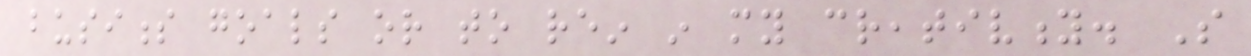business goals or to rein in my creativity. So
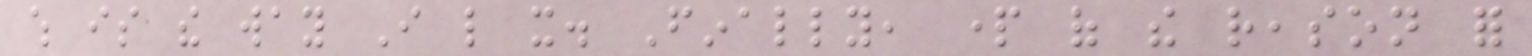which is the way I like it. Finally, part of the reason for
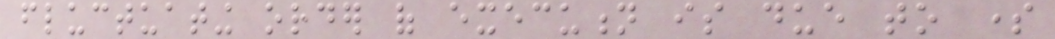fluctuating order of execution is due to some
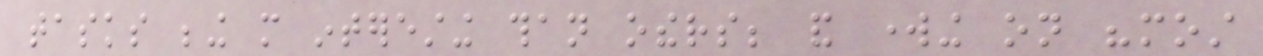tasks being more interesting than others; and working on "most
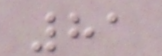81
